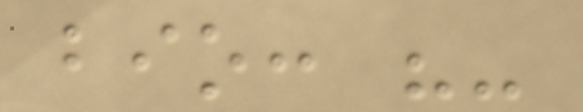bio: "-
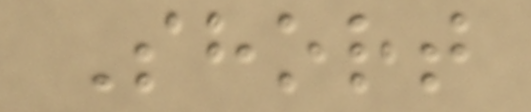Short
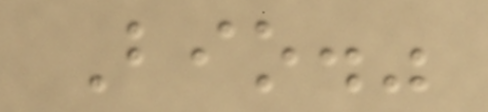Bio."
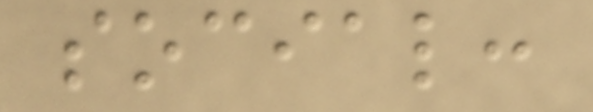social:
